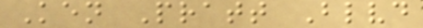Ken Pratt Blvd
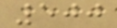500
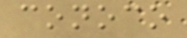conoco
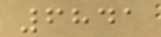6841
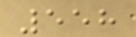558
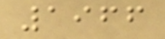1966
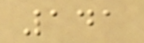141
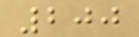200
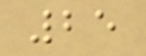25
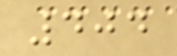404
